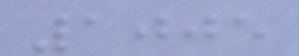1005
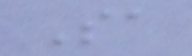Sa
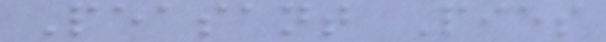Peasant Pies
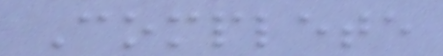Complete
